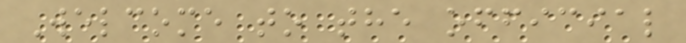Welcome to the official
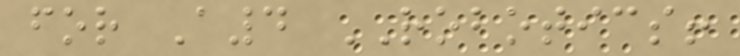for A4 ROBOTICS!
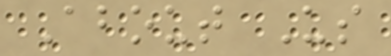About Us
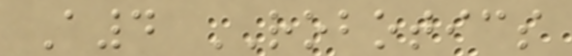A4 ROBOTICS
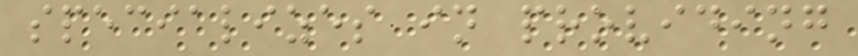specializes in providing
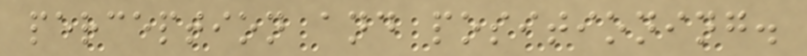perception and positioning.
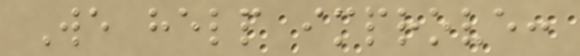We help improve:
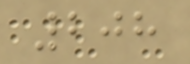208
